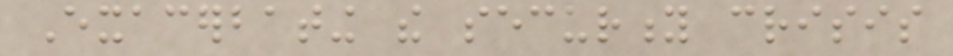Exacerbating the security crisis
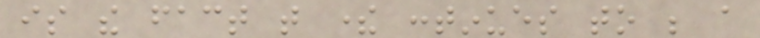is the fact that there continues to be a
